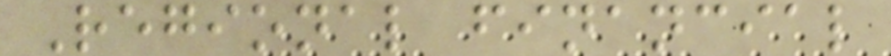Regional financial
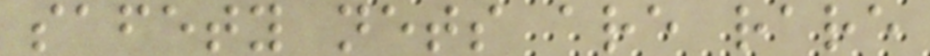safety nets are rare
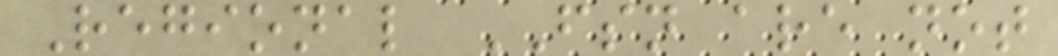Regional FSN are not
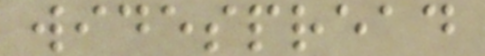widespread
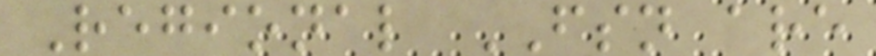Regional FSN are
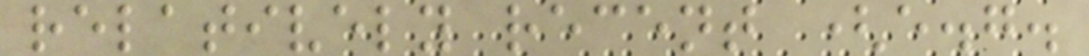relatively recent (e.g.
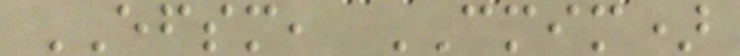EFSM, CMIM)
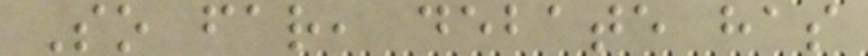So far, debate has
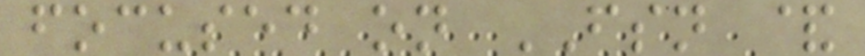focused on FSN &
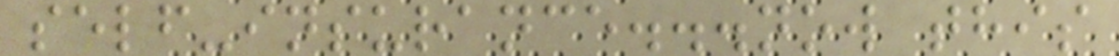self-insurance...now this
